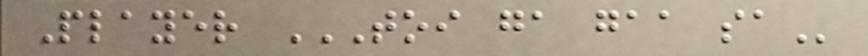Player TOI GA GAA SA
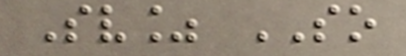Sv% SO
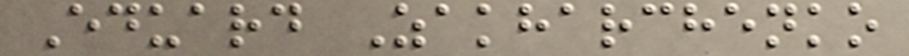Eduard Zakharchenko
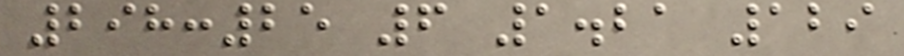298:25 6 1.21 129
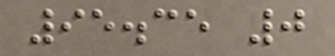95.35 0
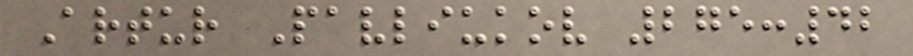Artur Pavliukov 275:42
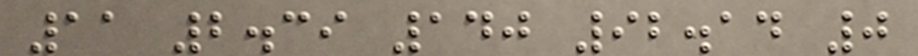11 2.39 140 92.14 0
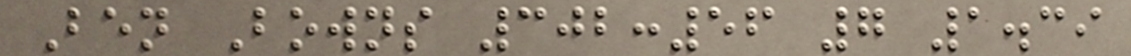Ben Bowns 302:56 7 1.39
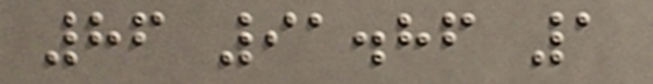86 91.86 1
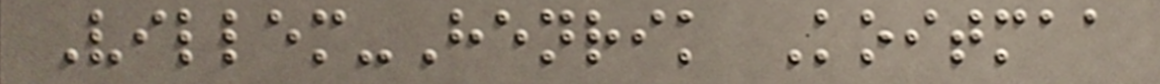Villem-Henrik Koitmaa
